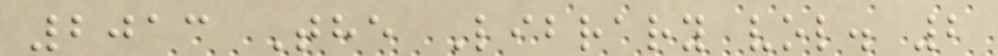2013 The Library vol. 2
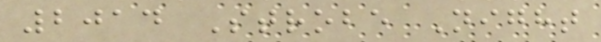2014 Strobe Night
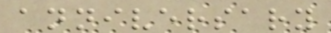anniversary
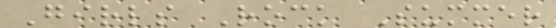Girls Rock Summer
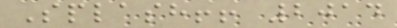Splash!! 2014
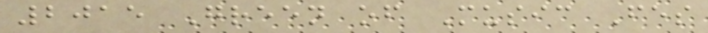2015 Green of Music Fes
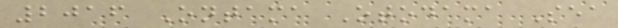2016 Ontama Otodama Sea
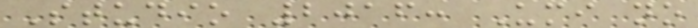Studio 2016: Umi no
